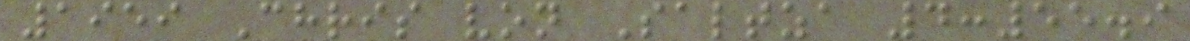1959 Chris von Saltza 4:55.9
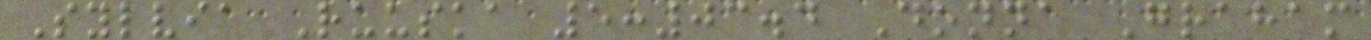Sylvia Ruuska 5:03.4 Donna Graham
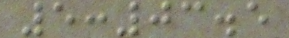5:03.5
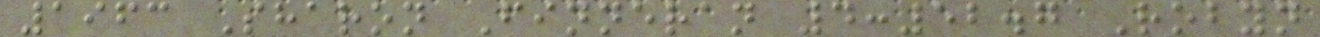1963 Sharon Finneran 4:52.7 Robyn
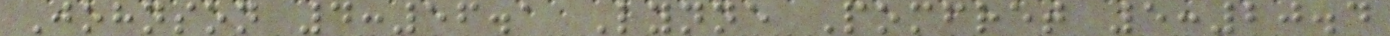Johnson 4:56.1 Lynne Pomfret 5:20.4
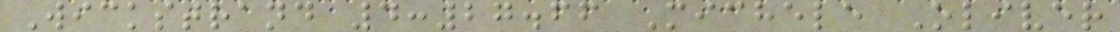Wickstrand 4:27.66 Michele Oliver
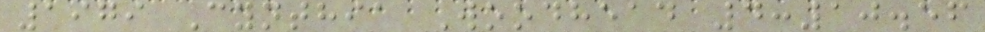1979 Cynthia Woodhead 4:10.56
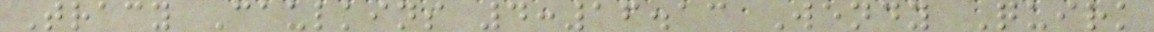Tracy Caulkins 4:16.13 Wendy Quirk
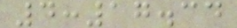4:17.34
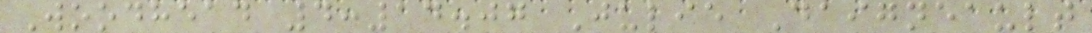Woodhead 4:14.07 Julie Daigneault
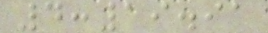4:19.91
